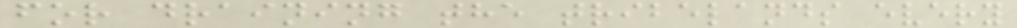for draining the tribelands every
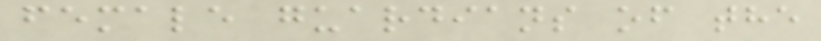female guardians of the
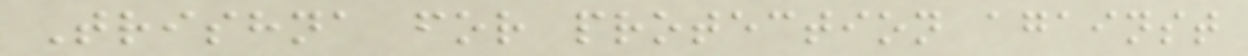Trishna for protection against
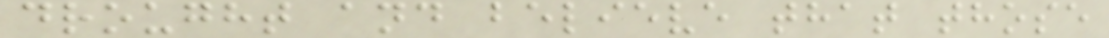drought and believe that those
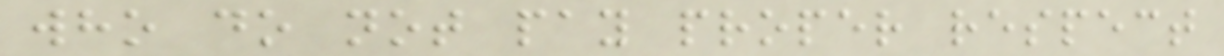who do not pay proper respect
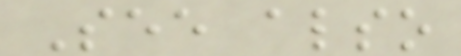See also
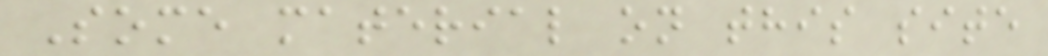Some material on this site
